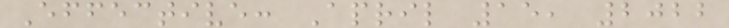Effective: April 15, 2022
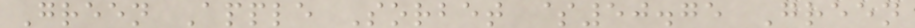Green Apple Sorbet $50.75 Green
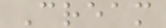Cream
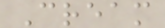Cream
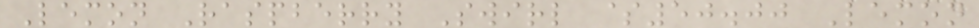Lemon Raspberry Swirl $50.00 Lemon
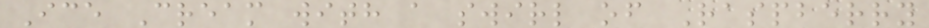Ice Cream with a swirl of Raspberry
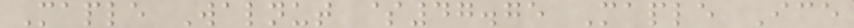Maple Walnut $47.75 Maple Ice
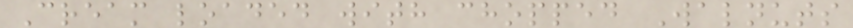Cream loaded with chopped Walnuts
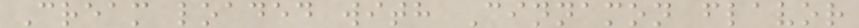Cream loaded with Cinnamon flavor
